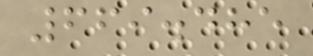669.485
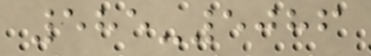585-5086
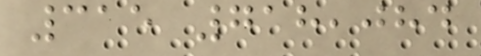315 718,084
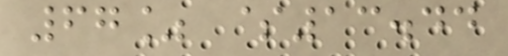67% $13.44
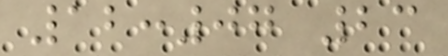12:07 23
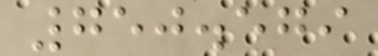750.579
